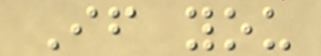If you
